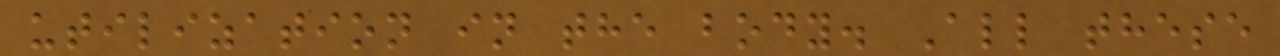utilization in the body. All these
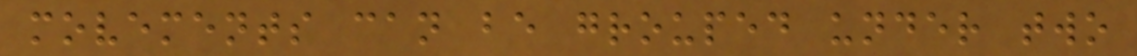movements can be grouped under two
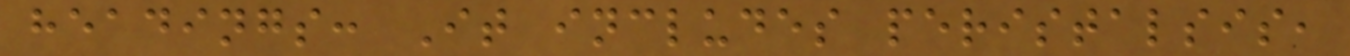headings: It includes peristalsis,
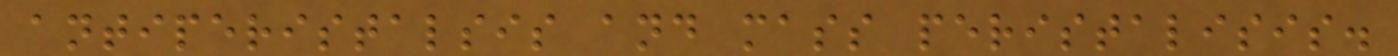antiperistalsis and mass peristalisis.
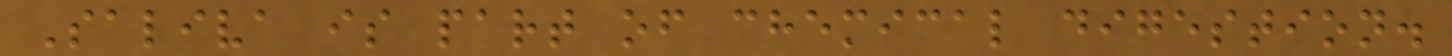Saliva is part of chemical digestion.
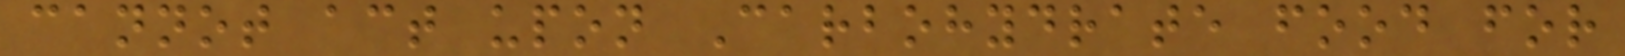cannot act upon Carbohydrate food for
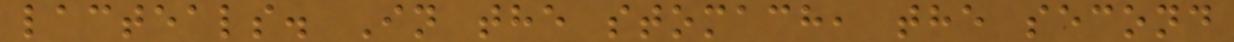lacteals. In the stomach, the second
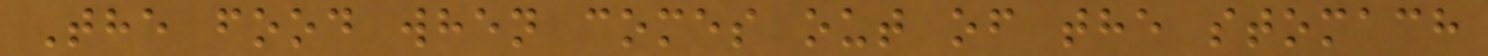The food when comes out of the stomach
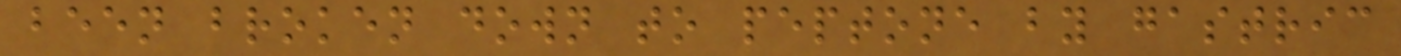been broken down to peptone by gastric
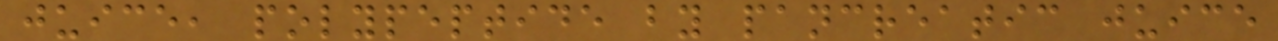juice, polypeptide by pancreatic juice
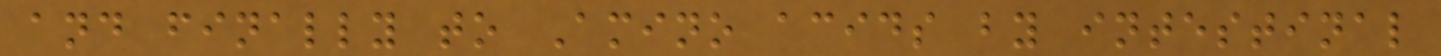and finally to Amino acids by intestinal
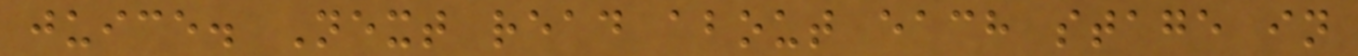juice. Next read about each stage in
